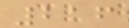216
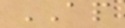AP
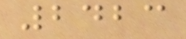2423
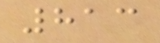813
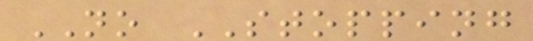NO STOPPING
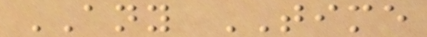ANY TIME
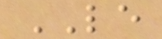LE
